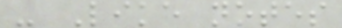- Like notes
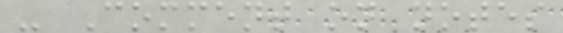- Comment on notes
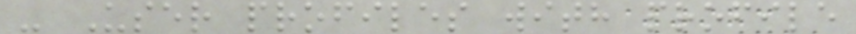- User profiles with profile
